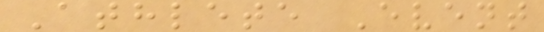Athlete Event
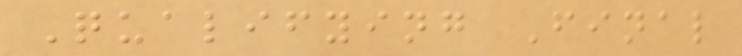Qualifying Final
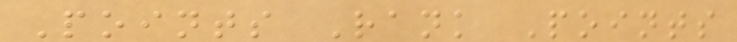Points Rank Points
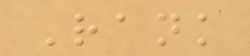Rank
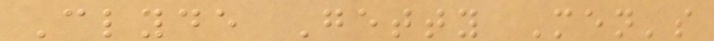Clyde Getty Men's
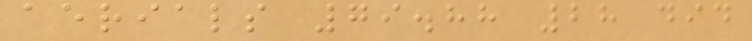aerials 79.88 28 did
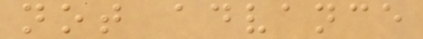not advance
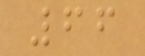66
